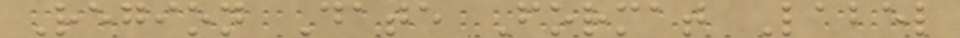Region Date Format Label
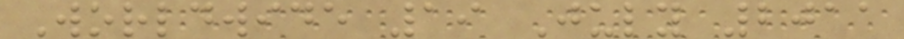Worldwide 19 July 2011
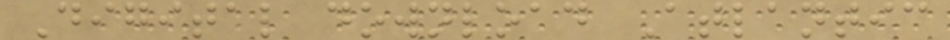Digital download Atlantic
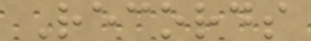Records
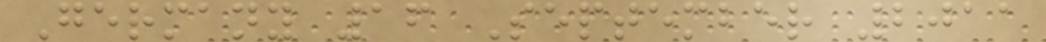Germany 16 September 2011
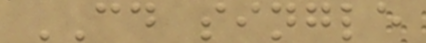CD single
